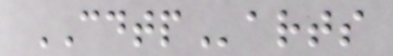CDTParts
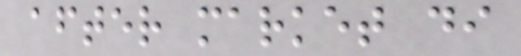after market di
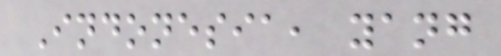Indonesia, yang
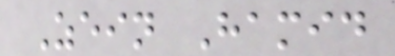Zein Hamid
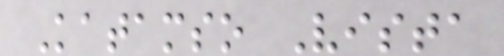Katamso Vista
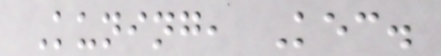Kuning, Kec.
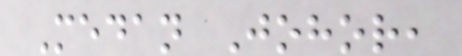Medan Johor,
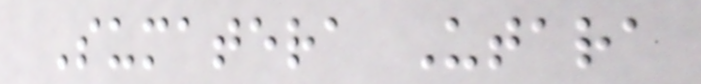Sumatera Utara
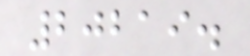20219.
